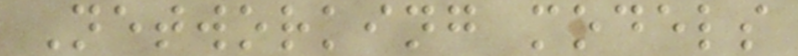Networking models
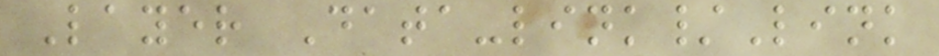Layer Data-link/Link
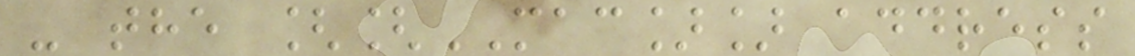- the [[MAC]] address
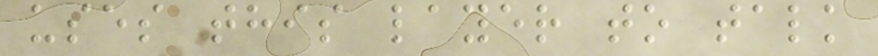uses this layer to talk
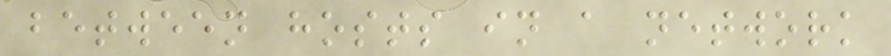between hosts in a network
